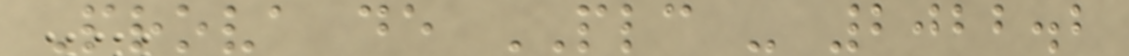Prova de PLC - 2022.2
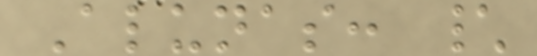Alunas: \
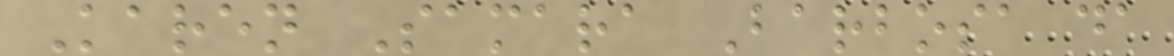Karen Samara Barbosa da
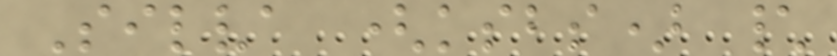Silva (ksbs) \
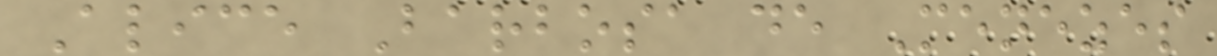Alice Barbosa de Menezes
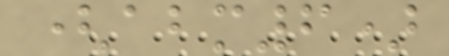(abm6)
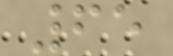65
